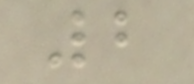2
